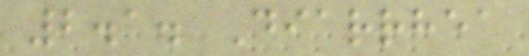2.1. Diarrhea
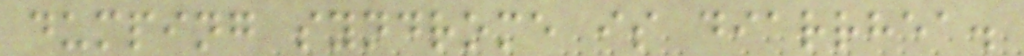dumping syndrome is diarrhea.
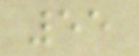55
